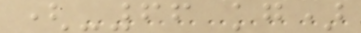(-66 kg)
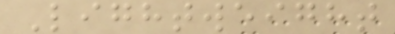Lightweight
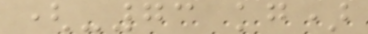(-73 kg)
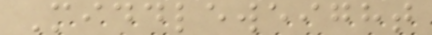Middleweight
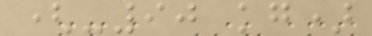(-90 kg)
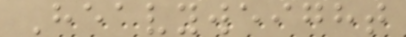Heavyweight
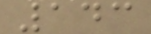143
